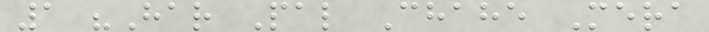1 "Har Pal Chahe Mera
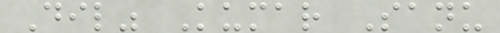Dil" Kumar Sanu
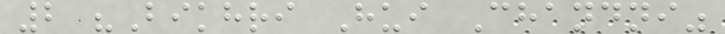2 "Bikhri Hui Chandni"
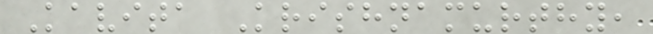Kavita Krishnamurthy,
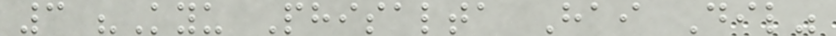3 "Kyu Phisalta Hai Dil"
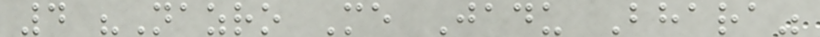4 "Nazro Me Jadu Bhara"
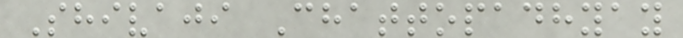Shivaji Chattopadhyay
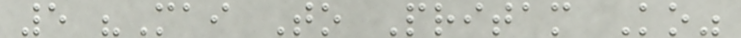5 "Mai To Pritam Ko"
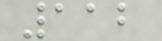112
